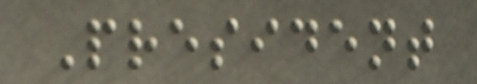President
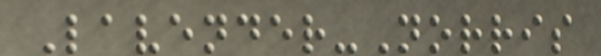Lavender-Norris
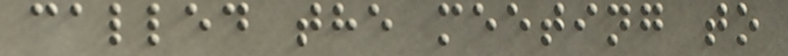called the meeting to
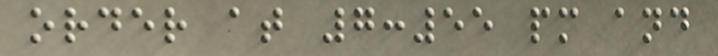order at 7:55 pm and
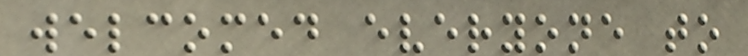welcomed everyone to
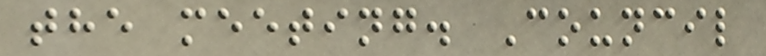the meeting. Council
